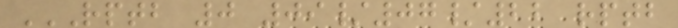RPTB 0 09/07/22 RPTB
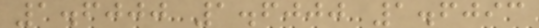1.6000 1.6000 1.6093
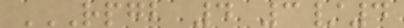RPGB 4 3/4
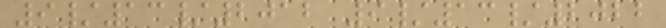9/13/2012 9/13/2022
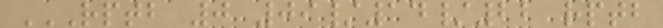RPTB 0 09/14/22 RPTB
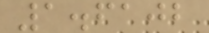1.6102
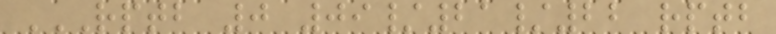RPTB 0 09/21/22 RPTB
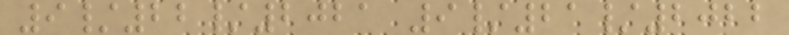9/22/2021 9/21/2022
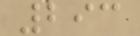293
